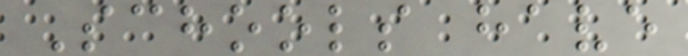Schools have
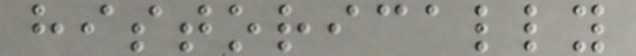historically
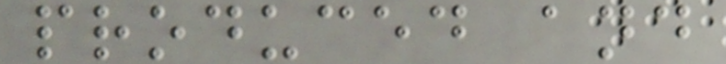produced and
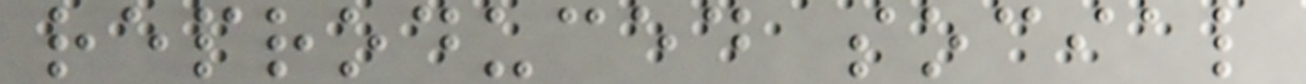reproduced social
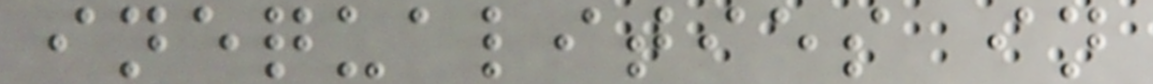inequalities in
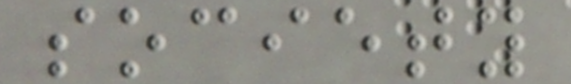society
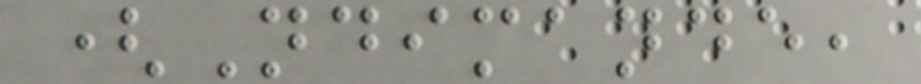(Ndimande,
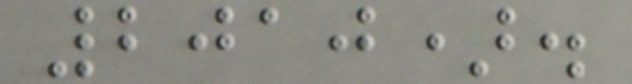2010).
